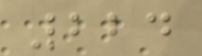224
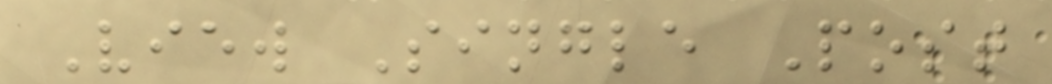View Single Post
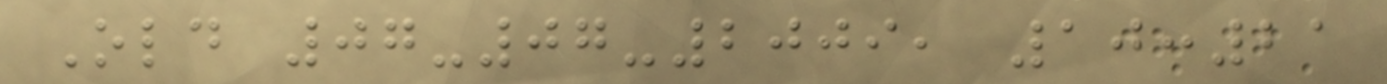Old 07-07-2009, 10:21
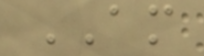AM
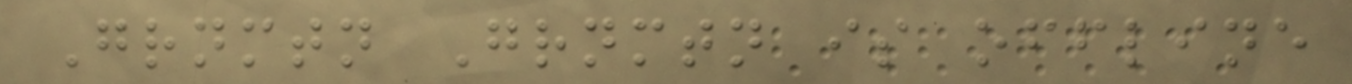Grnmtn Grnmtn is offline
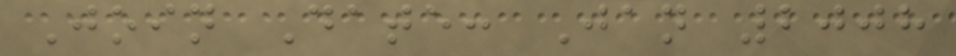Join Date: Jan 2008
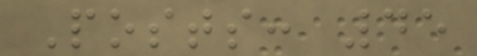Posts: 45
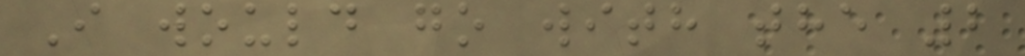I would go with the 2
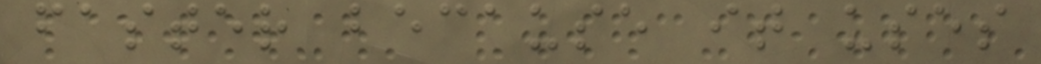faster because it uses
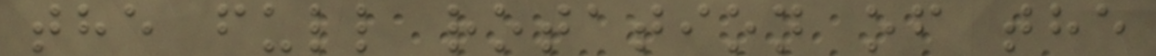the full rotation of the
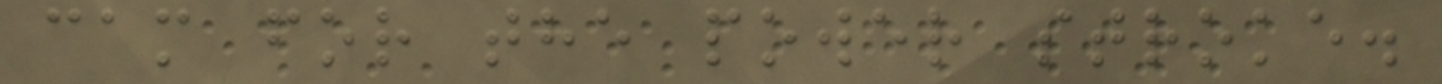cam for the power stroke.
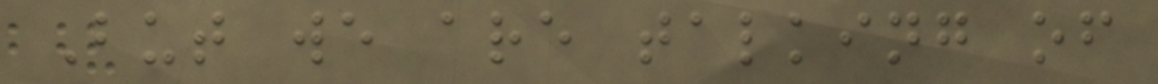But we are talking of
